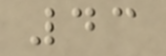43
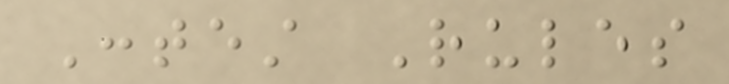Contest Rules
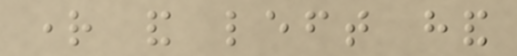right and left hand
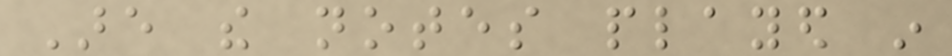Are the notes played in
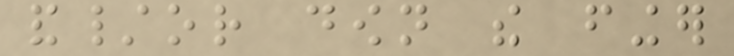and/or down the finger
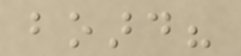board?
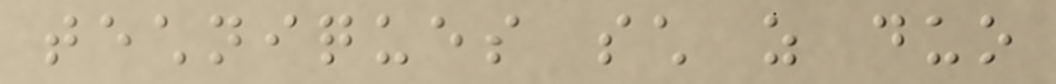techniques such as duo
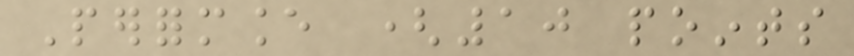Performance (10 points
